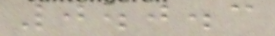0.0.3
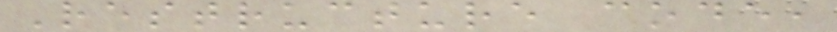Restructure code,
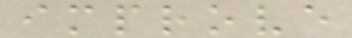improve
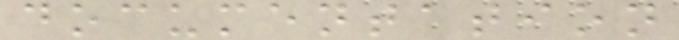documentation
